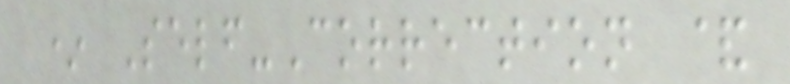* Self-Correction &
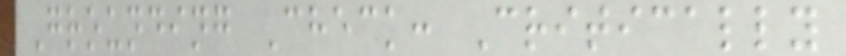Grounding Check: Critically
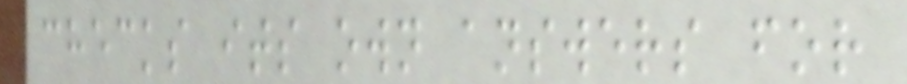checks its own answers for
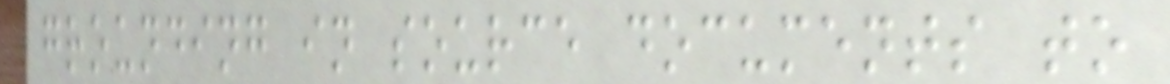grounding in source documents to
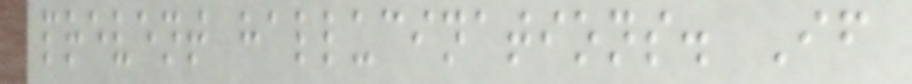prevent hallucinations. If
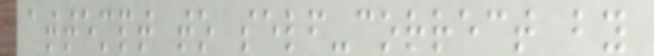attempt to self-correct by
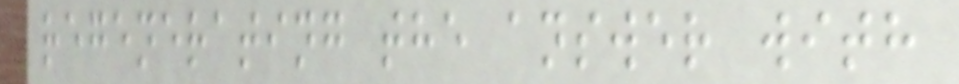regenerating the answer with
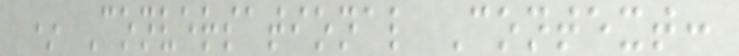* Conversational Context:
